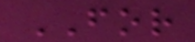FOR
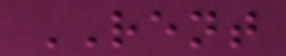RENT
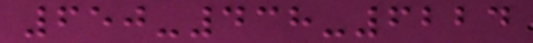650-438-6224
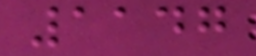1147
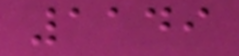1149
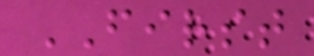FIRST
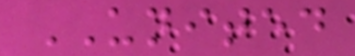UNITED
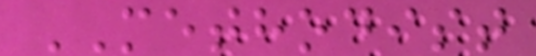METHODIST
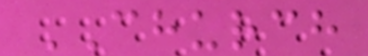CHURCH
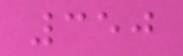350
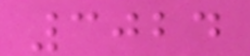3024
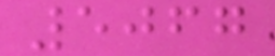5067
